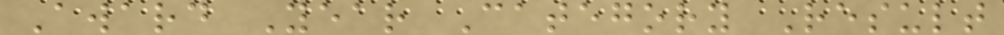Award Year Category Result
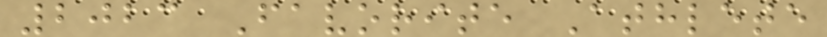2023 Favorite Athlete
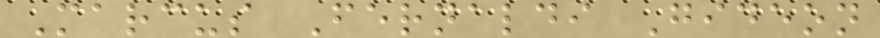Marcus Fernaldi Gideon
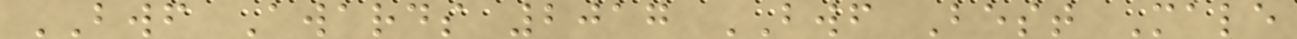BWF Awards 2017 BWF Best Male
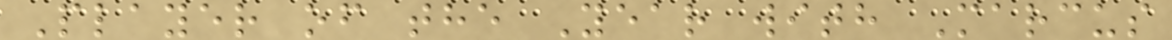Player of the Year with Marcus
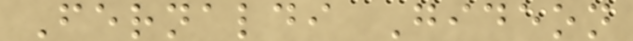Fernaldi Gideon
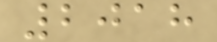2018
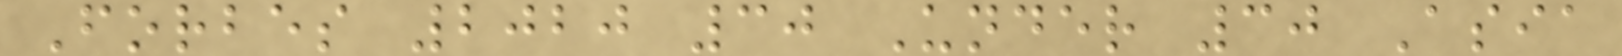Forbes 2020 30 Under 30 Asia
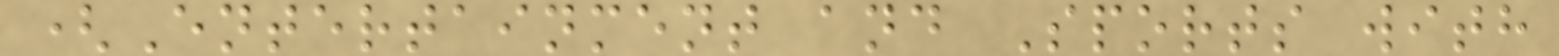(Entertainment and Sports with
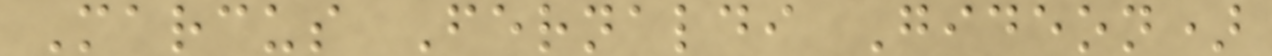Marcus Fernaldi Gideon)
